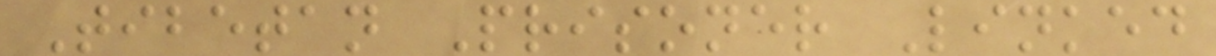Tibetan Prisoner Linked
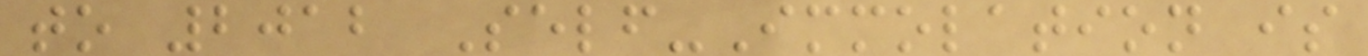to 2012 Self-Immolation is
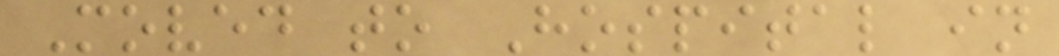Moved to Hospital in
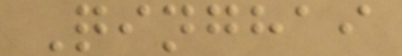Qinghai
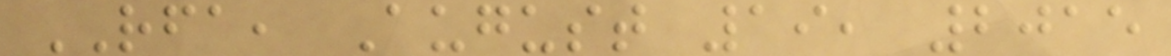RFA, August 19, 2015
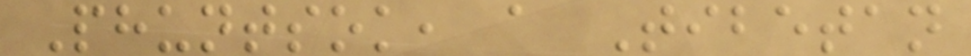Phuntsok, a Tibetan
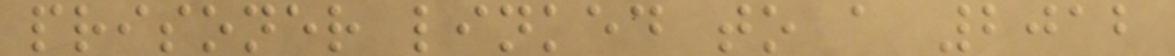prisoner linked to a 2012
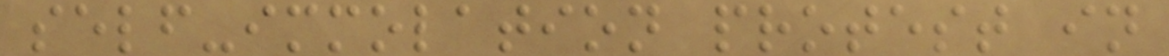self-immolation protest in
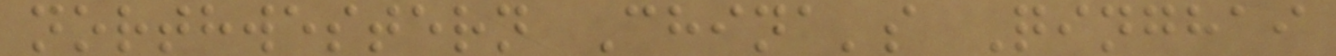northwestern China's Qinghai
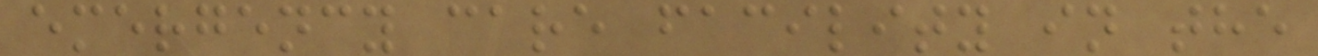emergency care facility in the
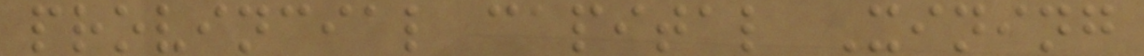provincial capital Xining
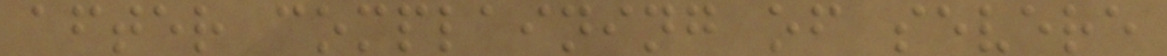after complaining of severe
